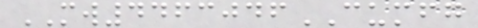MW4463046CUMFG
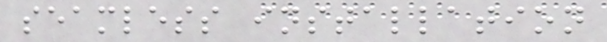seamless installation
